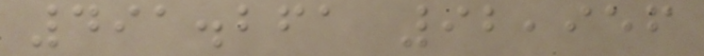491.261 92,956
